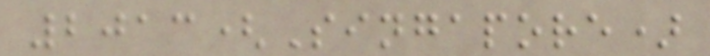2013(Singapore)
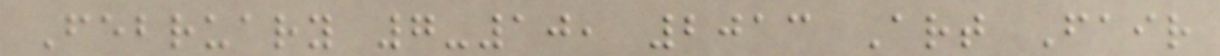February 7-10, 2013 Art Fair
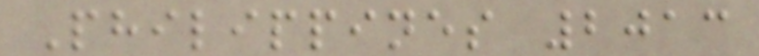Philippines 2013
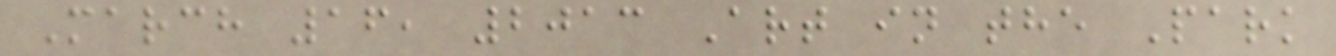March 16, 2013 Art in the Park
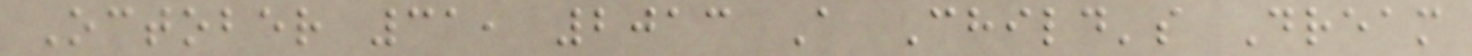October 31, 2013 A Child's Dream
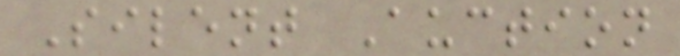Silent Auction
